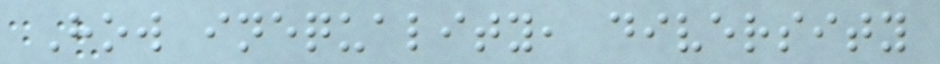How inequality, diversity
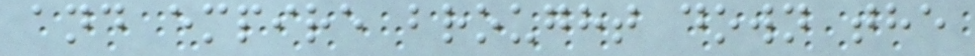and empire brought down the
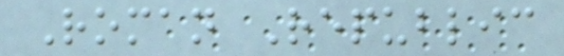Roman Republic
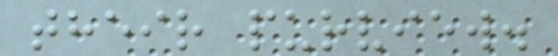their purview.
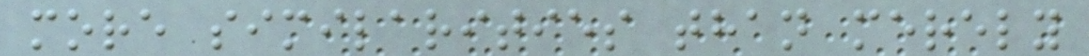more similarities than merely
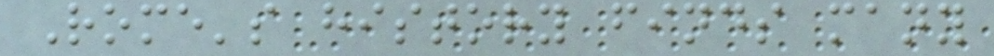Rome's history finds many
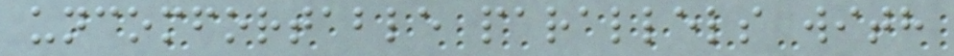uncomfortable parallels with
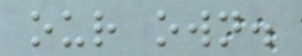our own.
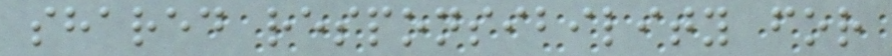shared responsibility for
